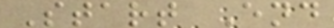Start End
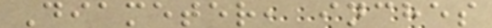Diameter, inches
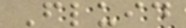Fluid
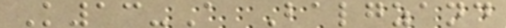K13-A Balgzand
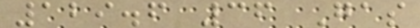129.6 36 Gas
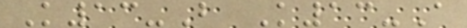K13-B K13-A
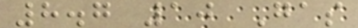8.7 10 Gas
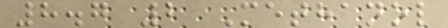8.7 2 Methanol
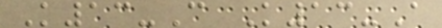K13-C K13-A
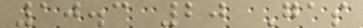10.3 20 Gas
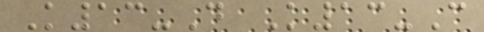K13-D K13-C
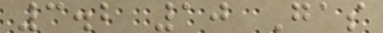3.2 10 Gas
